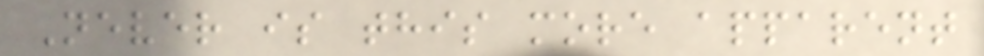Never is this more apparent
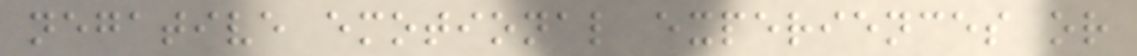negative emotional experiences or
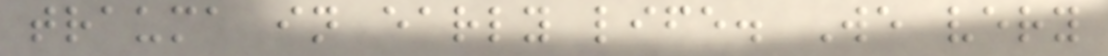trauma in early life. We very
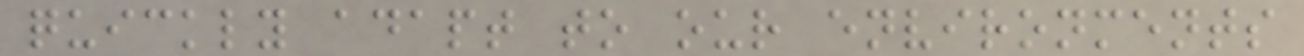quickly adapt to our environments
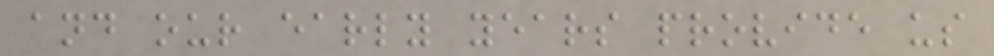and our early years provide us
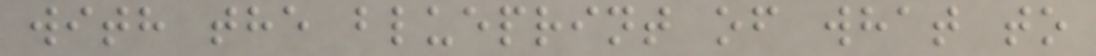with the blueprint of what to
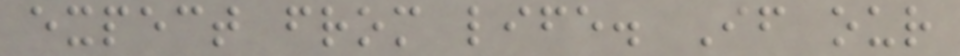expect from life. If our
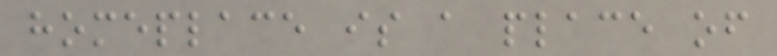homeplace is a place of
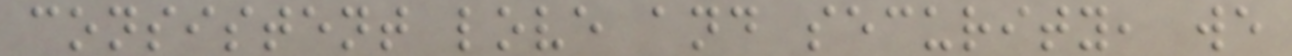consistent love and security, we
